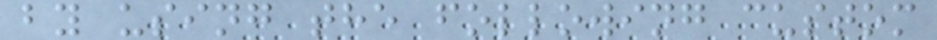by using the following custom
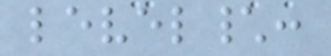level\:
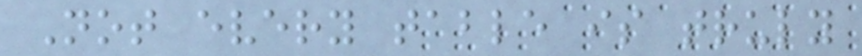Not every table is truly
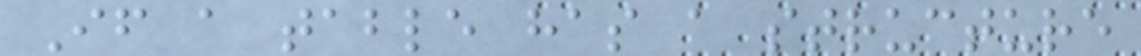If a table has a structure
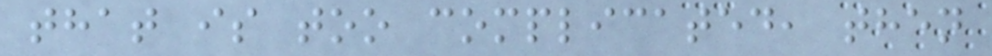that is too complicated, then
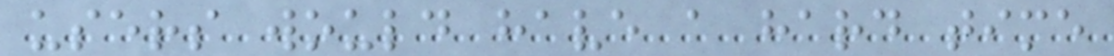users would have a hard time
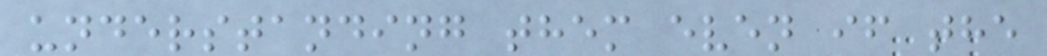understanding them even if the
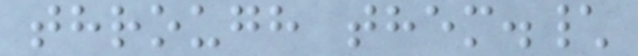through them.\
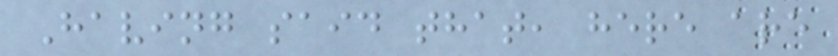Having said that, here are
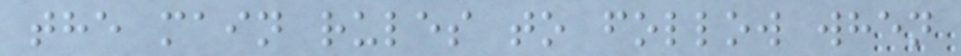the main rules to follow when
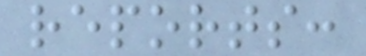reports:
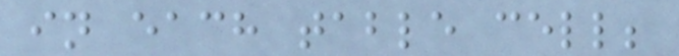in each table cell;
